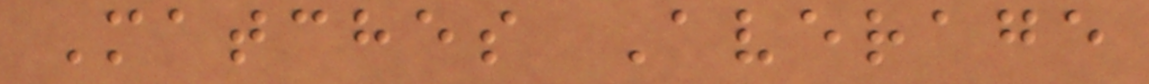Matches Average
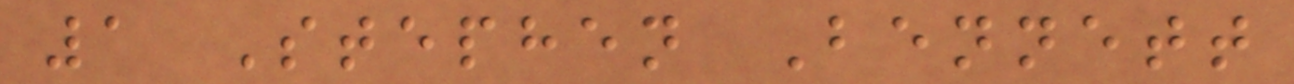1 Stephen Bennett
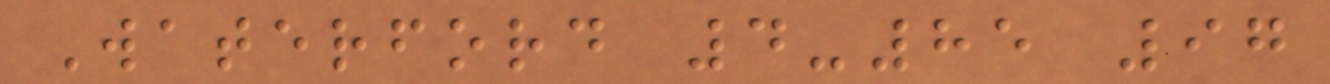Waterford 4-85 97
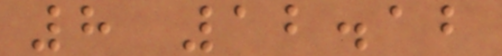8 12.12
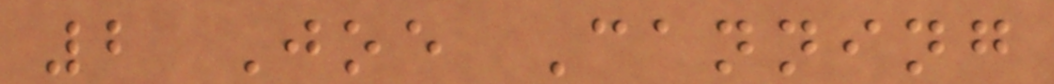2 Joe Canning
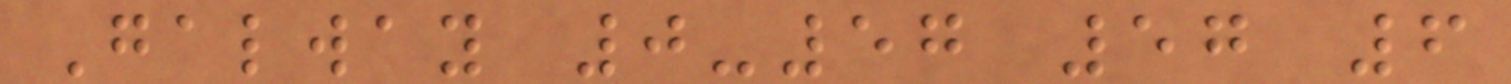Galway 0-57 57 6
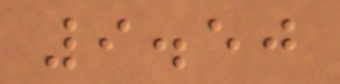9.50
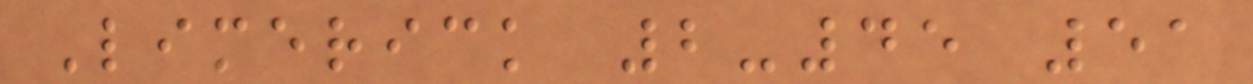Limerick 2-45 51
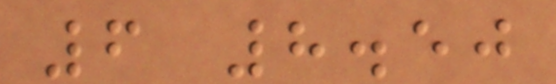6 8.50
